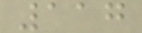117
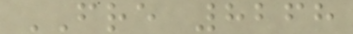FRE 8268
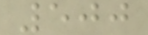500
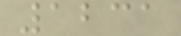1231
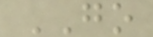GO
